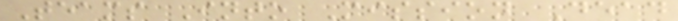Teams Into Mission Dead
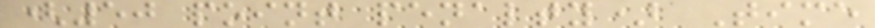(50 point penalty) Time
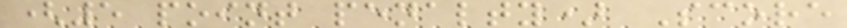(5 point penalty) Score
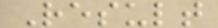Result
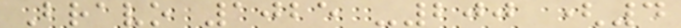Bravo 1025 -200 (4
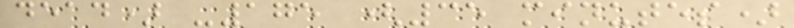dead) -175 (35 minutes)
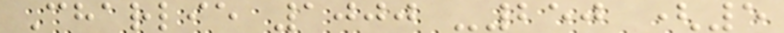Charlie 1000 -250 (5
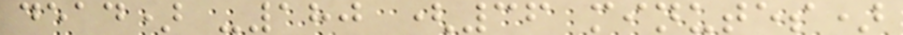dead) -180 (36 minutes)
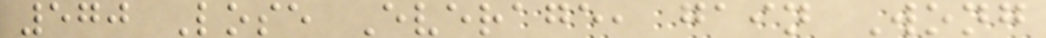570 Lose Everage, gain Wong
